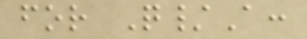for Q/A:
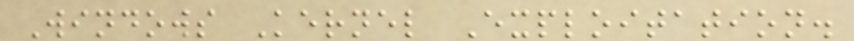Windows Kernel Exploitation.
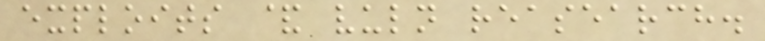exploits & vuln reasearch.
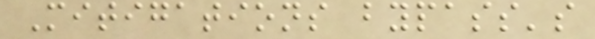Mitigations bypass's
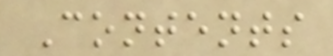Contents
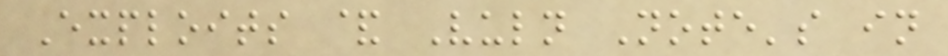Exploits & Vuln Note's in
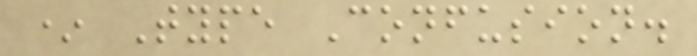* Type Confusion.
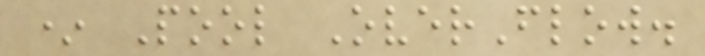* Pool OverFlow.
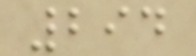294
